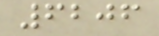6206
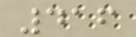416
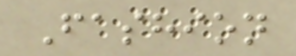Fashion
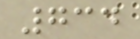734
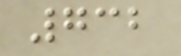732
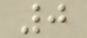0
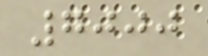7000
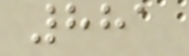881
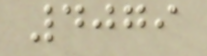4079
